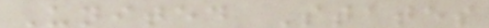United States
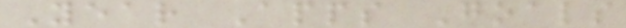Year Apps Goals
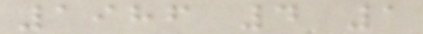1986 4 1
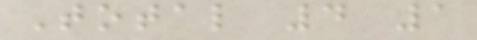Total 4 1
